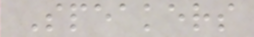Speakers
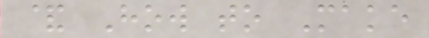& How to Make
